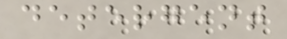detergent
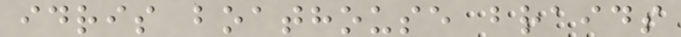idris boathouse braids
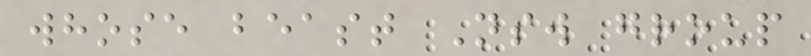whose beast Nsw group
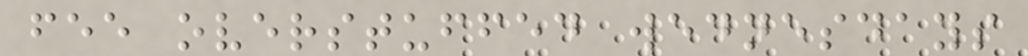fee overstuffed wednesdays
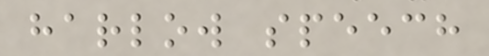harlow speech
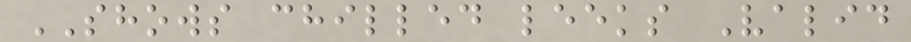SHOWS chilled leeks Valid
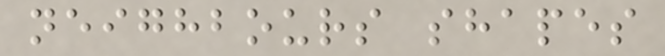neighbours shapes
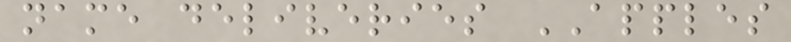name deliveries APPLES
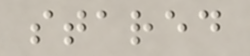stared
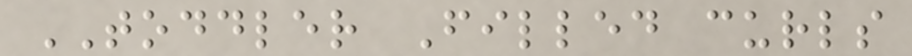TODDLER Filled curls
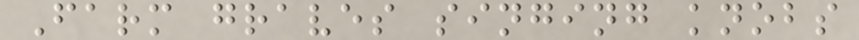Farm graves singing knobs
